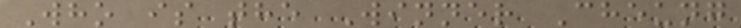Who is the Winner Cheung
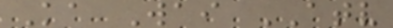Ka Wai ATV
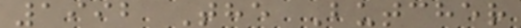1992 The Butcher
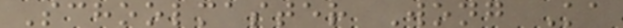Schoolmaster Wong Ka
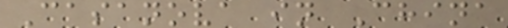Casanova in China
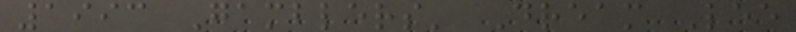1993 Gamblers' Dream Lee
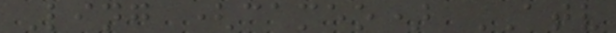Ling (cameo) ATV
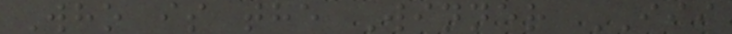Who is the Winner III
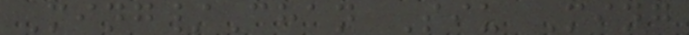Ming/Chan Siu Ming
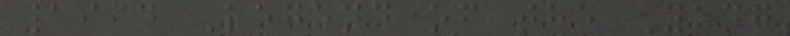1994 Legend of the Yang
